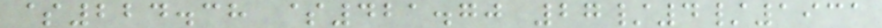$224.38 $421.70 27/4/1931
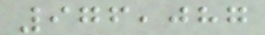976,087
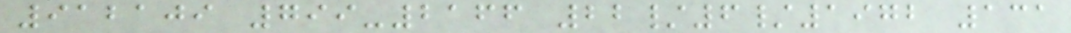912109 799-2166 22/6/1972 131
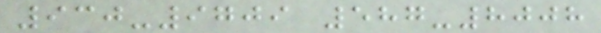930-9709 587-8008
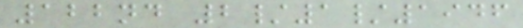122nd 2/1/1946
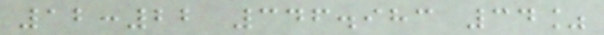12:22 346.983 34%
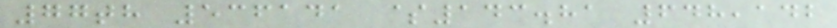77th 536141 $143.81 648,142
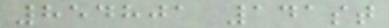854801 141st
